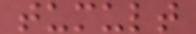tumult
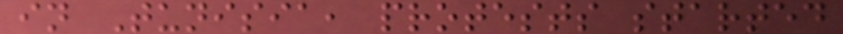in Tunisia, protests started
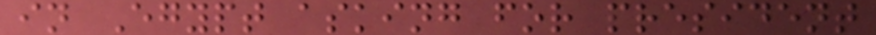in Egypt asking for president
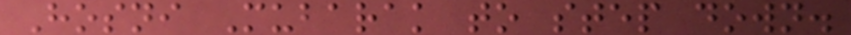Hosni Mubarak to step down.
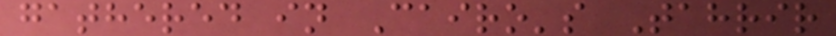gathered in Cairo's Tahrir
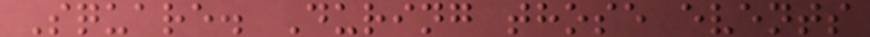Square. During those events
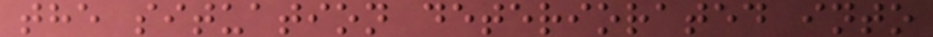the situation deteriorated into
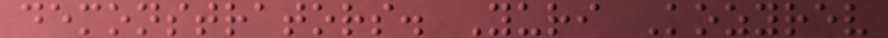demonstrators. Yuri Kozyrev
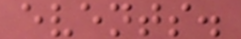events.
